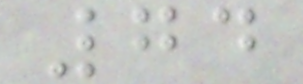74
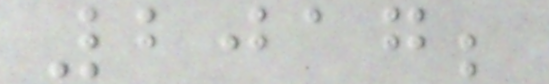2017;
